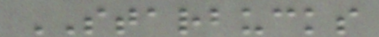STARBUCKS
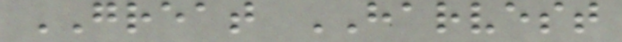GREAT HARVEST
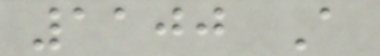1100 A
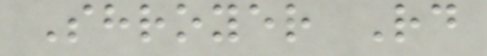Shroyer Rd
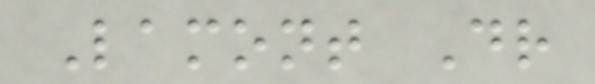Lamont Dr
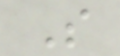S
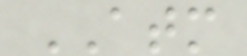ATM
